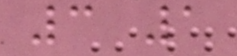3 1
